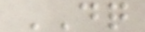DQ
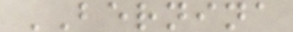BERNINA
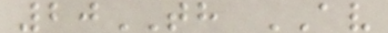20TH AV
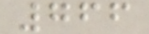766
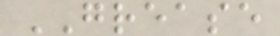GREASE
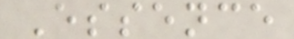Essence
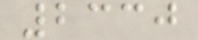2330
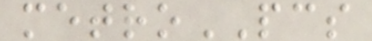metroPCS
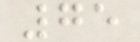75
